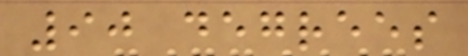90 degrees
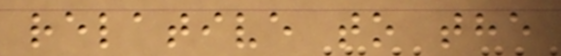relative to the
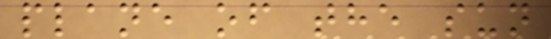plane of the sun
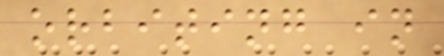orbiting in
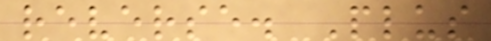reverse. Plus
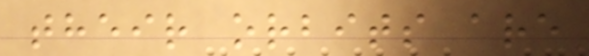their orbits are
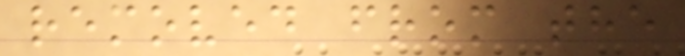removed from the
